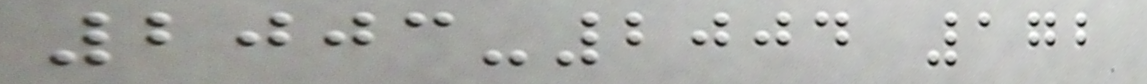2003-2004 172
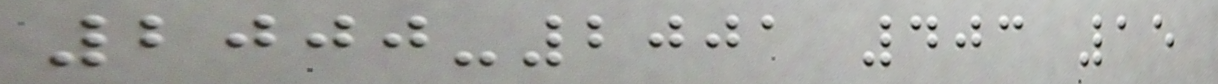2000-2001 403 15
